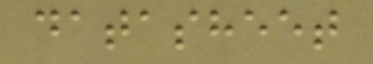datasheet
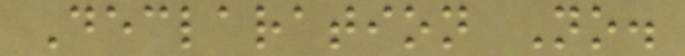Declaration No.
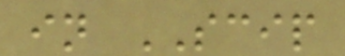in SCIP
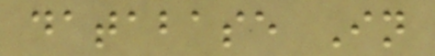database In
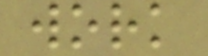work
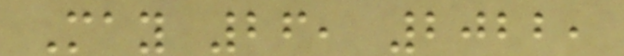May 26, 2022,
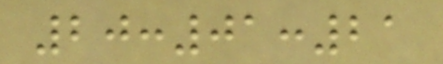20:01:21
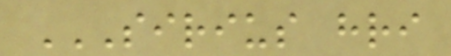SIRIUS HRI
